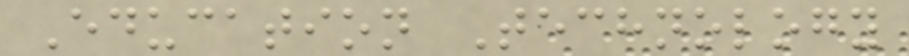Education Technology
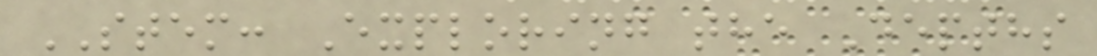STEM: Exploring the Depths
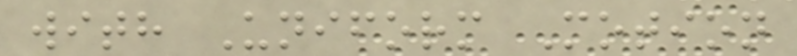with Uniform Motion
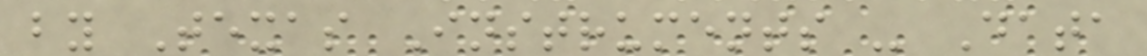by Texas Instruments - Data
